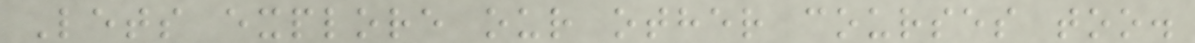Lets explore our other courses too.
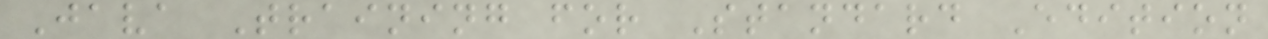Java Training for Standard Edition
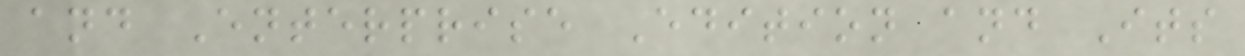and Enterprise Edition and Its
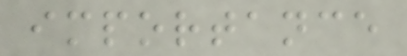importance
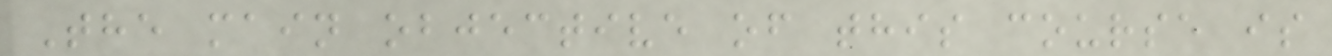The main objective of this course is
